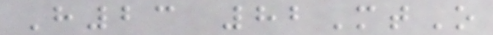H23 82MtO
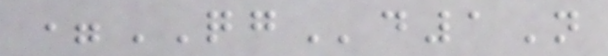=QGd1N
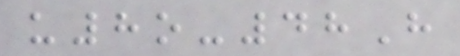u8o-48H
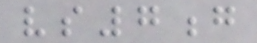vs7g
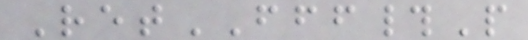RetFFF#P
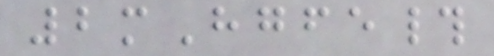2mHgfe#
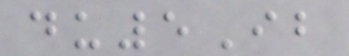du5Ib
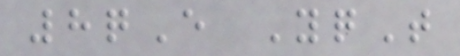8qE YqT
